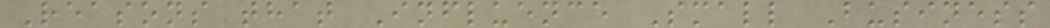Reasons that Influence Small Business
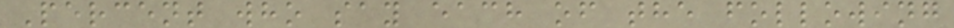Percent who say each of the following
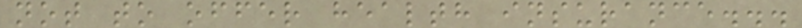not to offer health insurance...
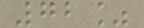72%
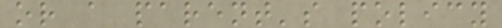or a parent's policy
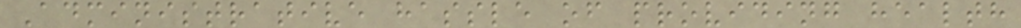Administrative hassle of providing health
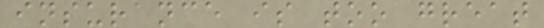insurance is too great
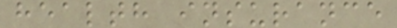health insurance
